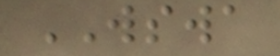WSWA
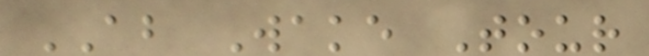AB Wake Tour
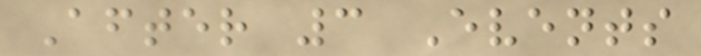After 3 Events
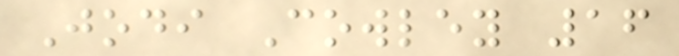Jodi Cowley 16
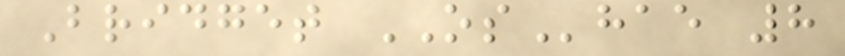Bridget OShae 8
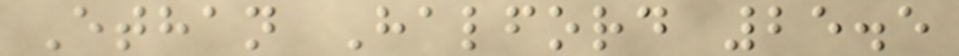Ethan Halford 25.5
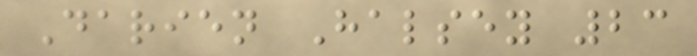Darien Halsey 23
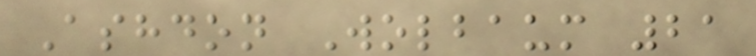Ashdon Wolbaum 21
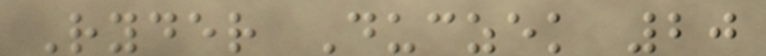Ryder Duczek 20
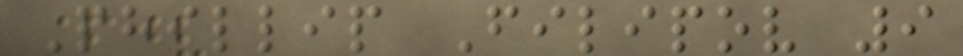Phillip Filipov 9
